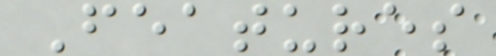Features
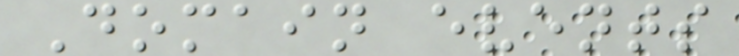Domain events
